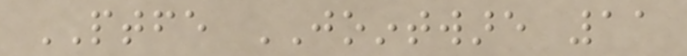PTFE JOINTWARE 11
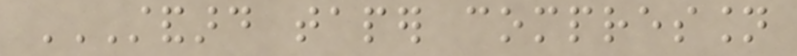STANDARD TAPER COMPRESSION
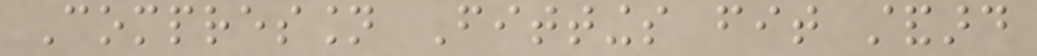Compression Fittings fit standard
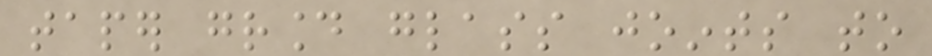taper ground glass joints to
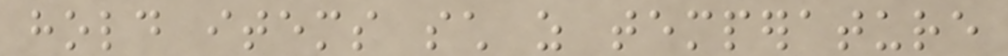hold items such as temperature
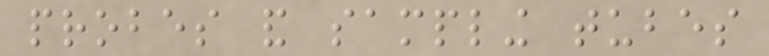probes and sampling tubes
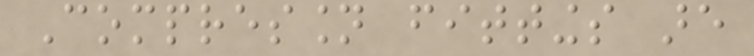Compression fittings are
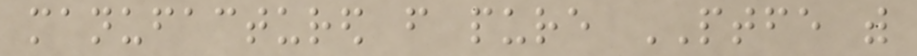manufactured from pure PTFE with
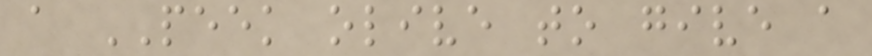a PEEK olive to give a
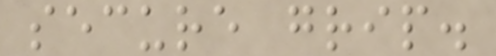secure grip.
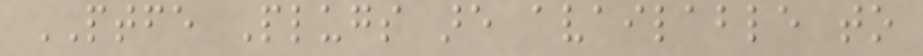PTFE Plugs are available to
